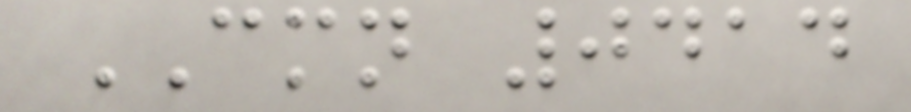CMN 0414
